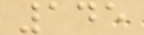145
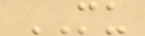MU
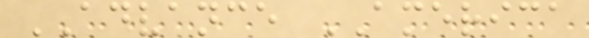ADVANCE AMERICA
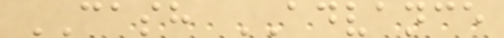CASH ADVANCE
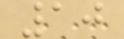10
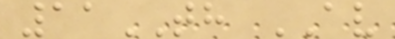11TH AV
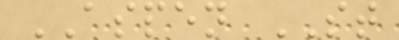ASPEN ST
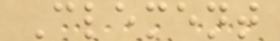Clement
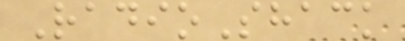RadioShack
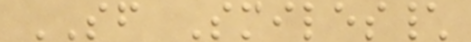SF Smiles\
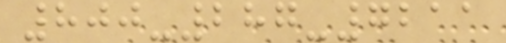800-287-7211
